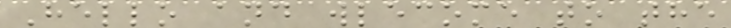Hello and wlecome to the
